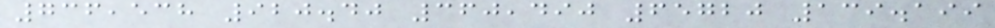736,538 920.40 360,490 65720 139.199
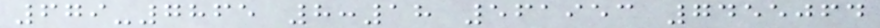679-7865 8:18 561953 7455064
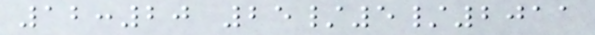12:20 25/5/2011
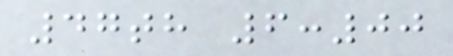47th 6:00
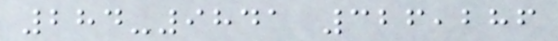284-9841 326,286
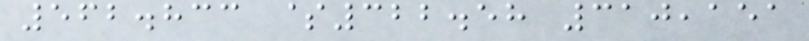562.833 $322.58 310,151
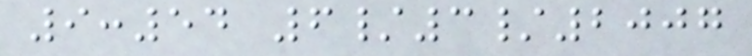9:54 6/3/2007
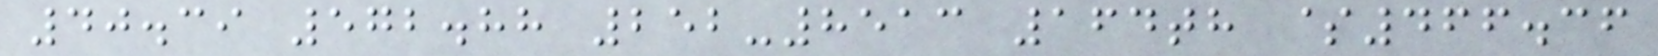40.39 572.88 252-8513 164th $466.36
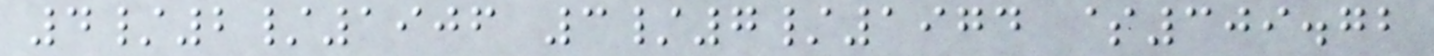4/2/1906 3/7/1974 $309.72
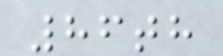86th
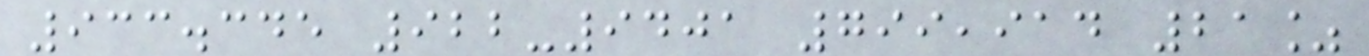933.345 922-9401 799,914 21%
